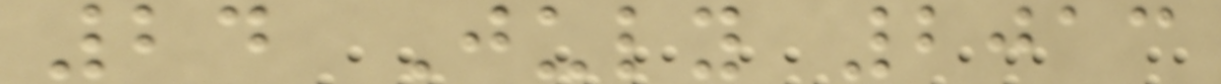24 July 2013
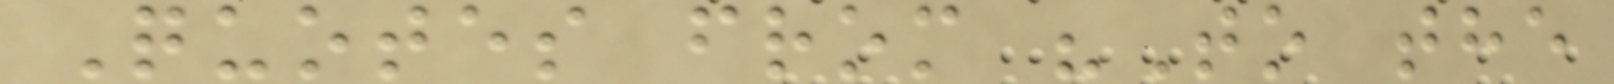Quotes from "To the
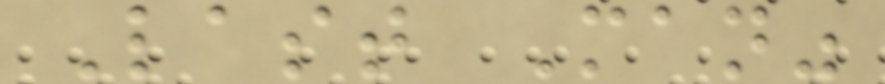Last Man"
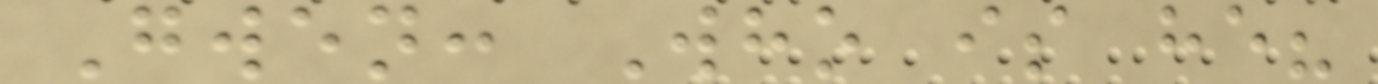Gwen: Who is he?
